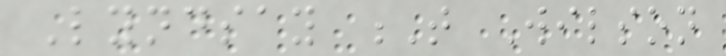Lyndsay T Wilson
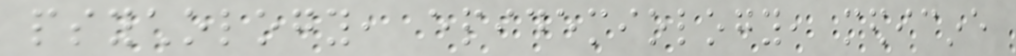psychology, epidemiology, medicine
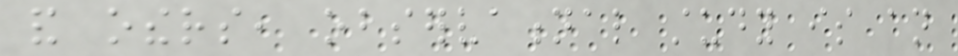and others, observational study is an
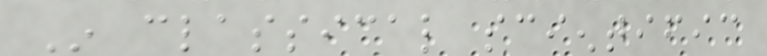In classical scientific
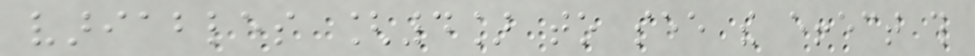variables [4] to see the effect this
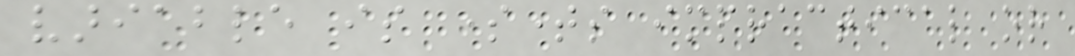variable is sometimes impractical or
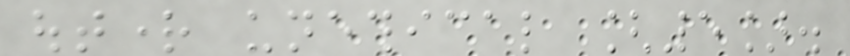outright unethical [5].
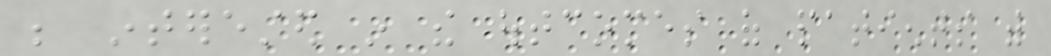be interested in the outcomes of patients with
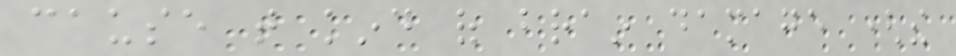cause that kind of brain damage (the
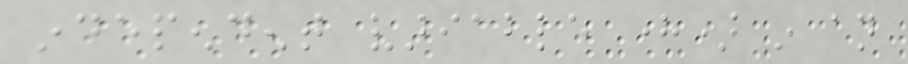independent variable here) in an
